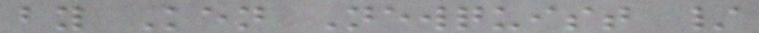by Ken Newquist /
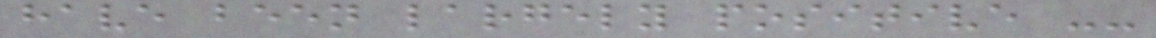have been largely positive --
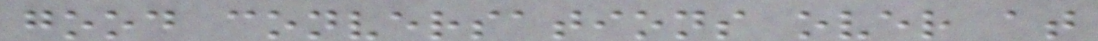good conversations over at
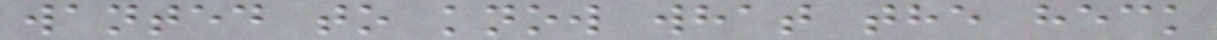wanted to know what the heck
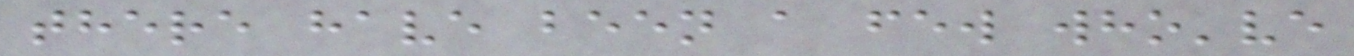there have been a few who've
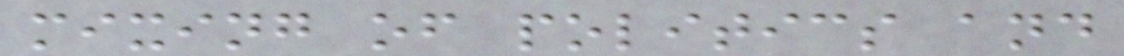mixing of politics and
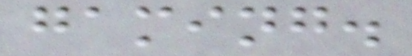gaming.
